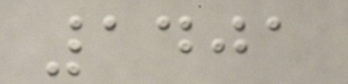1401
